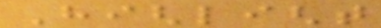Highlight
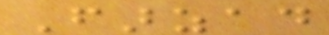Farzad
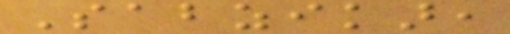Sabzikar,
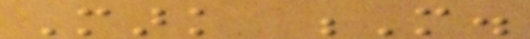Mark M.
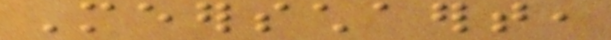Meerschaert,
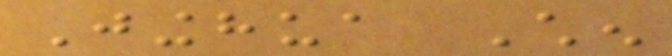Jinghua Chen
